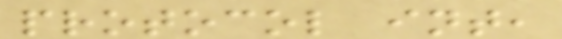protocol int,
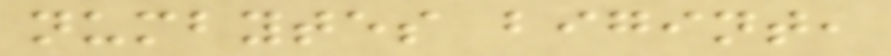numbytes bigint,
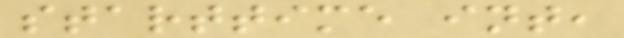starttime int,
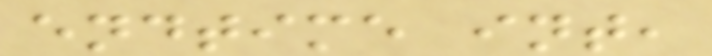endtime int,
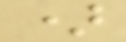)
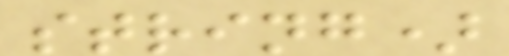string)
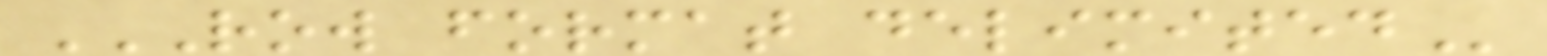ROW FORMAT DELIMITED
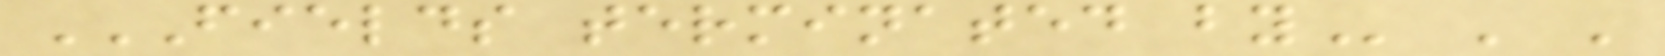FIELDS TERMINATED BY ' '
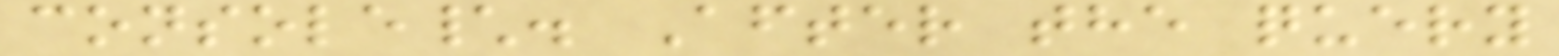console\. After the query
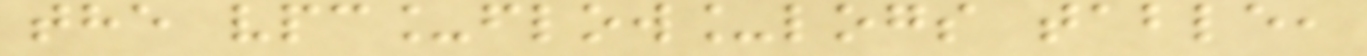the vpc_flow_logs table,
